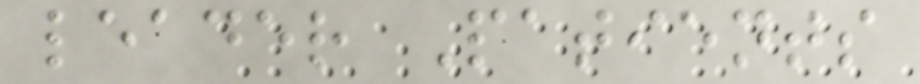leader Patients
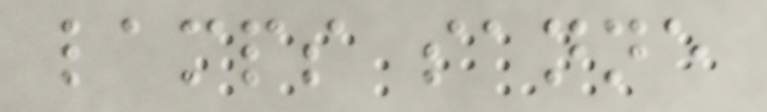lamps sanne
